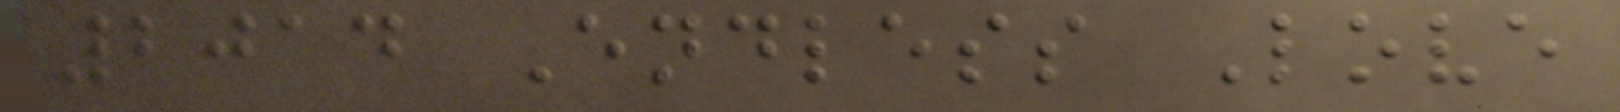2014 Endless Love
